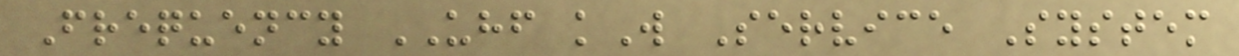Frequency UHF kW Service System
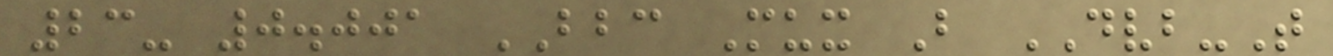23- 0.001 BBC Mux B DVB-T
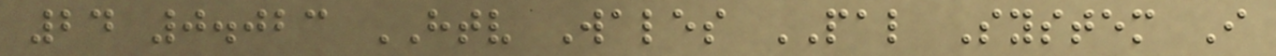24 0.023 HTV Wales PAL System I
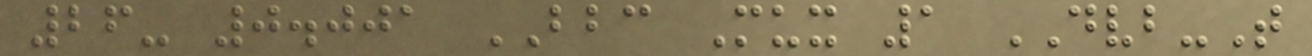26- 0.001 BBC Mux 1 DVB-T
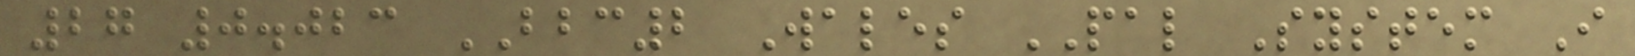27 0.023 BBC2 Wales PAL System I
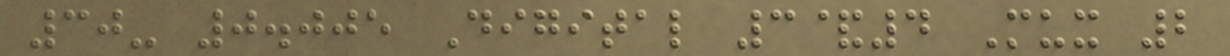30- 0.005 Digital 3&4 Mux 2
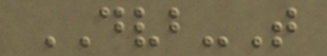DVB-T
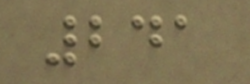241
